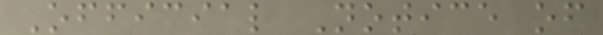Official Notice of
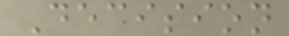Decision
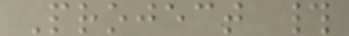Project #
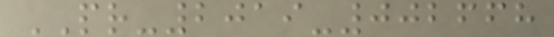PR-2019-002668
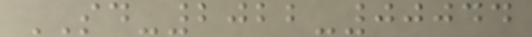SD-2022-00044
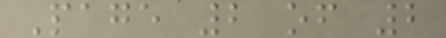Page 2 of 2
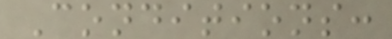Conditions:
